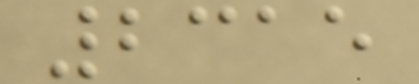2315
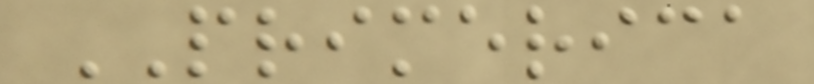PRIMERICA
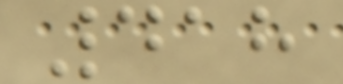418
